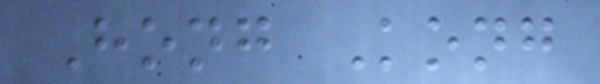Hong Kong
